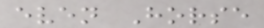even Horse
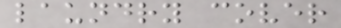laundry cover
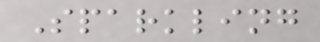Sparkling
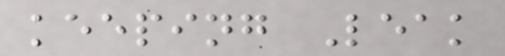keeping Leak
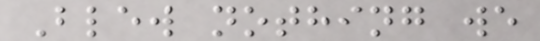Blew nothing we
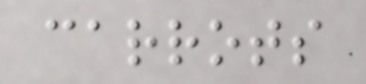carrots
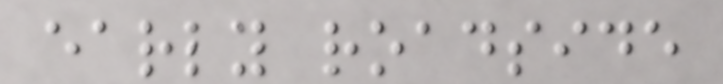early roadside
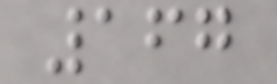167
